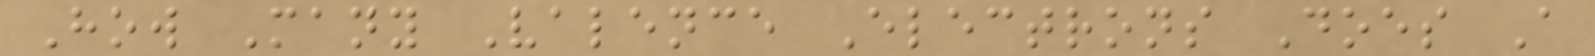How Many Valence Electrons Does A
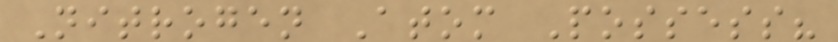Nitrogen Atom Possess?
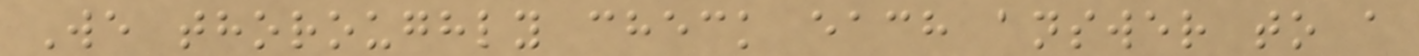We thoroughly check each answer to a
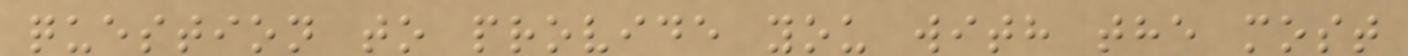question to provide you with the most
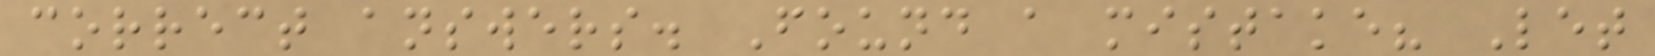correct answers. Found a mistake? Let
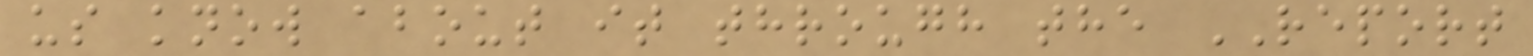us know about it through the REPORT
